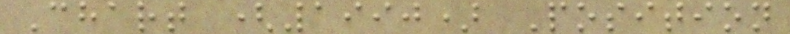Chart (1990) Position
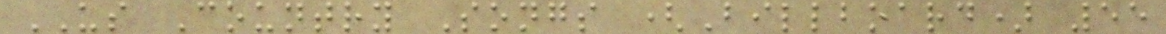US Country Songs (Billboard) 55
